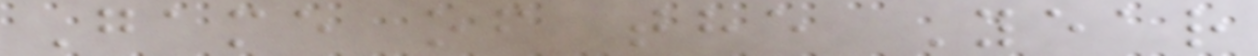Game of the Year
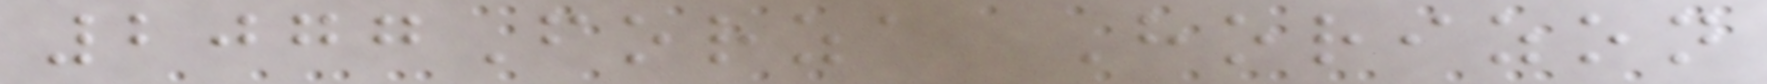2077Forza Horizon
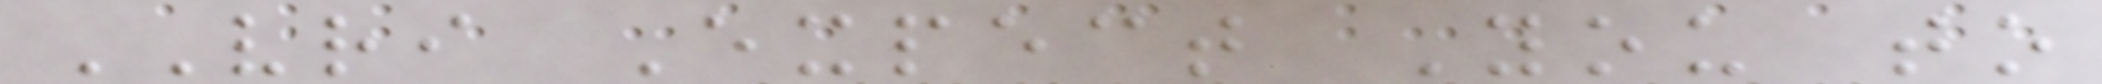VRI Expect You to
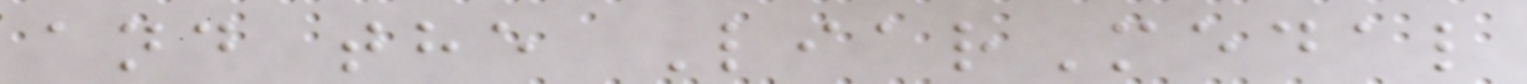and the LiarMedal
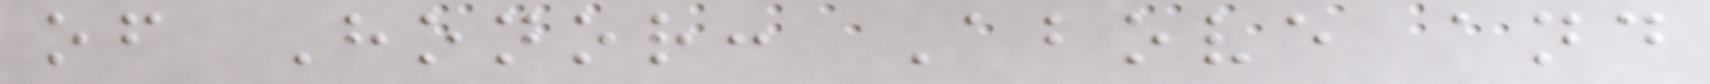of Honor: Above and
